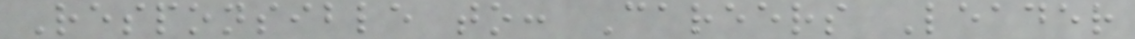Responsible to: Careers Leader
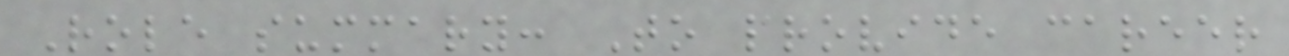Role summary: To provide career
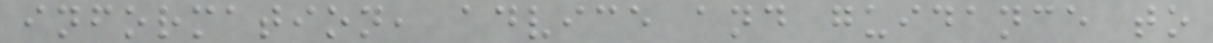information, advice and guidance to
